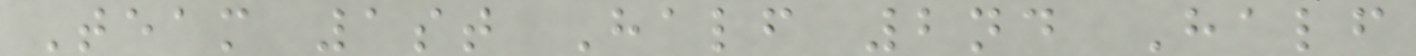Team 1st Half 2nd Half
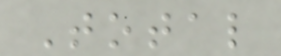Total
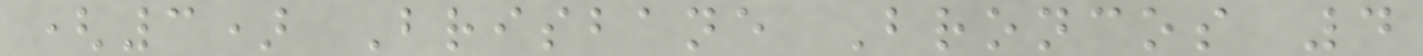(3) Brisbane Broncos 4
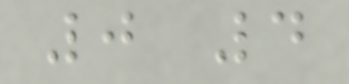0 4
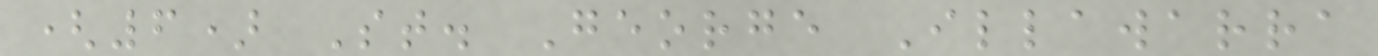(6) St. George Illawarra
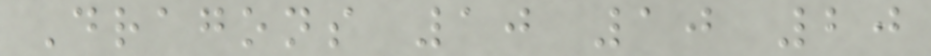Dragons 10 10 20
